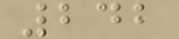242
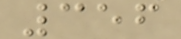356
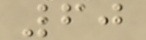60
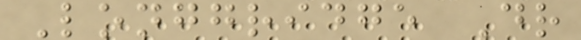Longgridge Dr
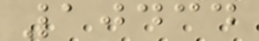10434
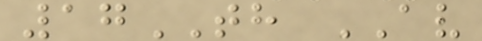17TH AV
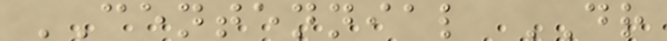CENTENNIAL DR
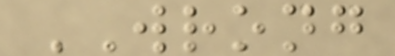WRONG
